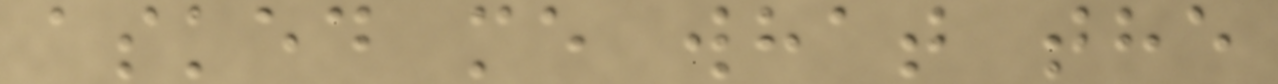asked me what the
